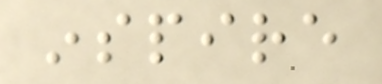inspire
